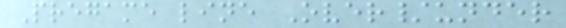Pregame line Over/under
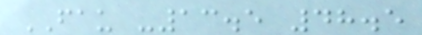FAU -13.5 48.5
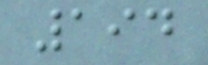194
